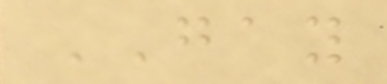GAY
